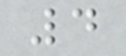4
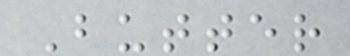Butter
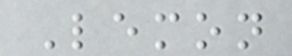Lemon
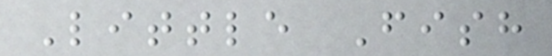Little Fish
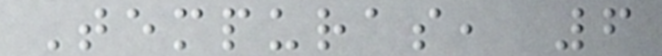Tempuras, 6
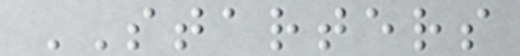STARTERS
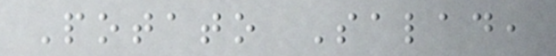Potato Salad,
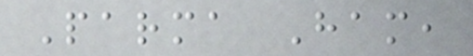Parma Ham,
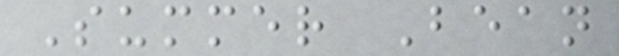Summer Bean
